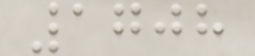1708
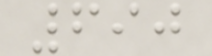690
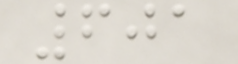601
